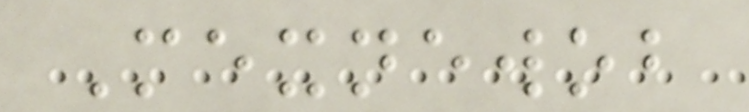Mexnewob
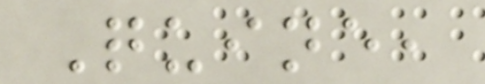Quine,
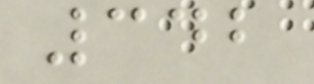342
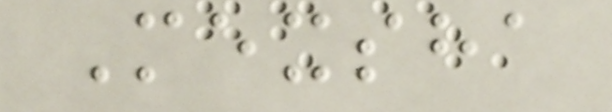Mexsha
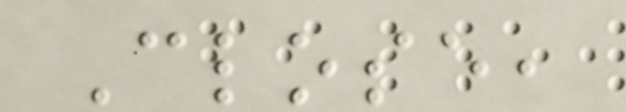Close,
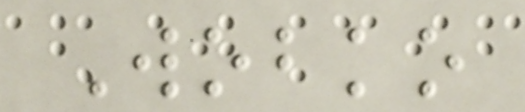Wobko
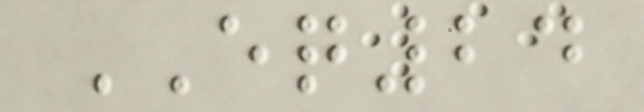EQ24
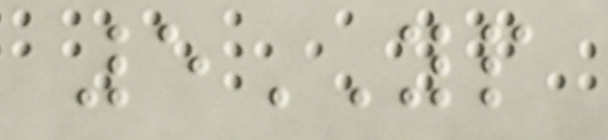5YP
